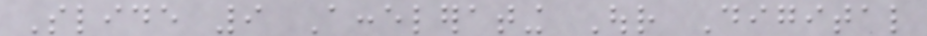Slide 9 Accelerating Our Digital
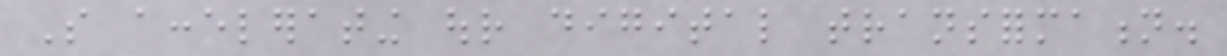So accelerating our digital transformation.
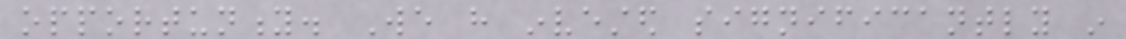opportunity. We have invested significantly in
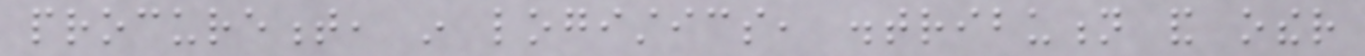procurement, in logistics, distribution and other
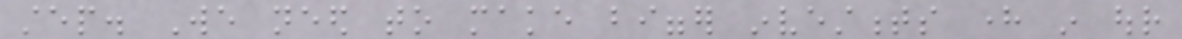step. We need to make bigger investments here in our
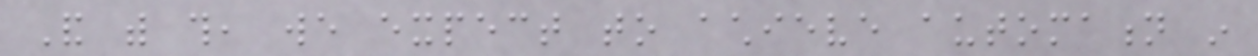And with this, we expect to achieve automation in
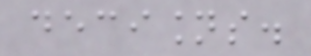decisions.
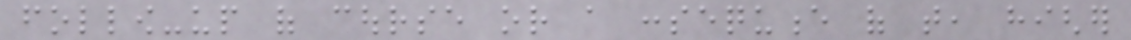follow-up of course or a consequence of that, higher
